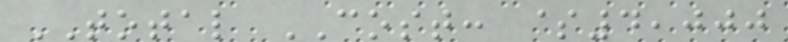TOTAL COST: $4,000
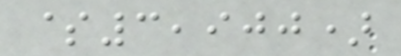$3,900)
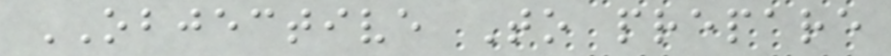OBJECTIVE To prepare
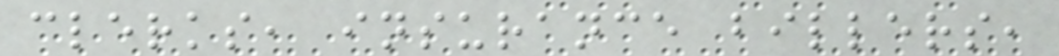clerks, insurance billers,
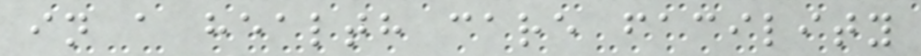in a health care facility
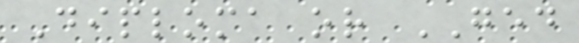Diploma or GED
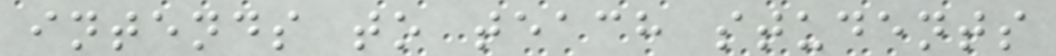intends to teach students
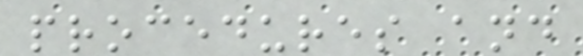procedures and
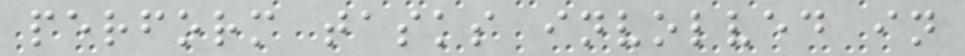perform tasks involved in
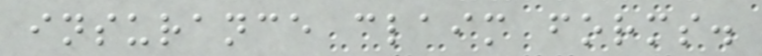insurance claim forms.
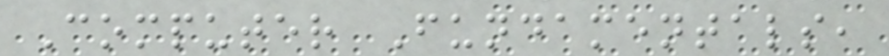Computer Fundamentals,
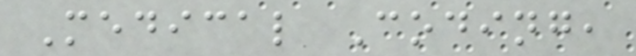Medical Coding,
